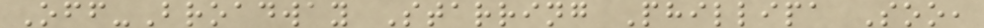Off-Broadway Starring Phillipa Soo,
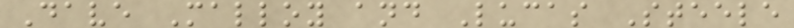Dave Malloy and Lucas Steele
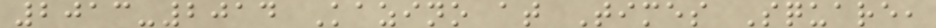2013-2014 Kazino at Times Square,
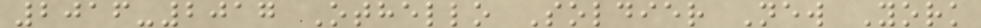2016-2017 Othello Soldier New York
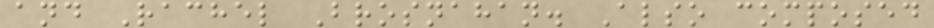and Rachel Brosnahan. Also composed
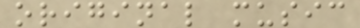original music
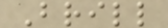Brill
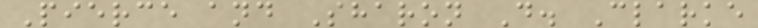Pierce and Sharon D. Clarke
